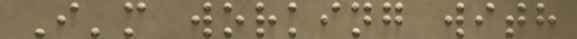I'm working with
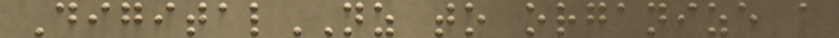DigitalNZ to organize a
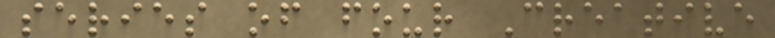series of four Creative
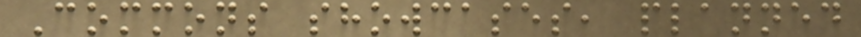Commons showcases, planned
